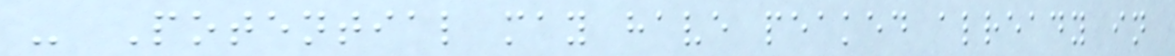- Potential may have peaked already in
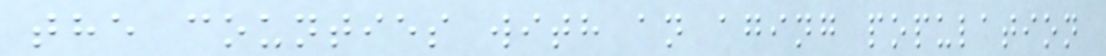the counties with an aging population
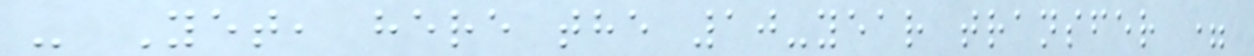- Yet, here the 10-year transfer =
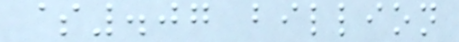$.07 billion
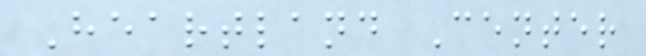Heartland Center
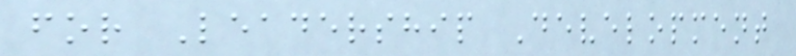for Leadership Development
